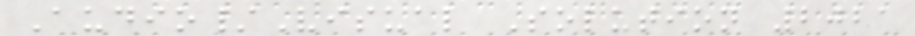Audio/Visual Solution 2021
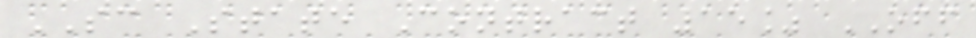SC State Contract 15% OFF
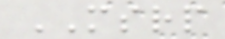MSRP
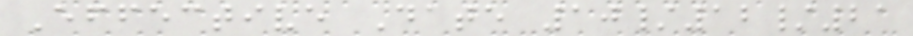Effective Date 10/12/21
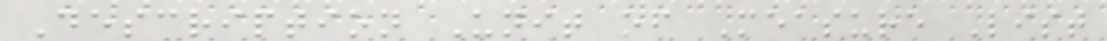Description Unit of Measure List
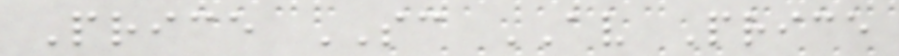Price SC AV Price
